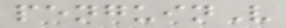penguinV
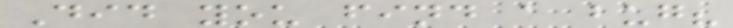Did you find a bug?
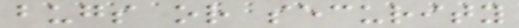bugs or security
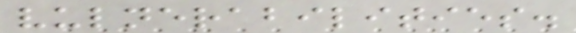vulnerabilities.
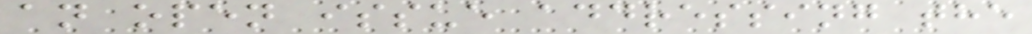an open issue addressing the
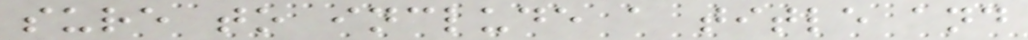sure to include a title and
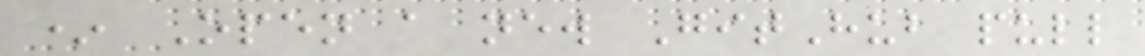* Open a new GitHub pull
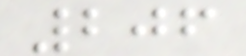206
